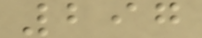297
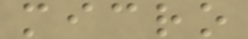micro
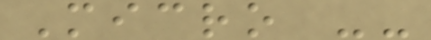Micro --
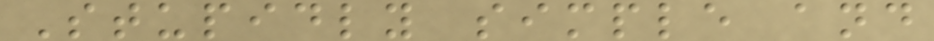Stupidly simple and
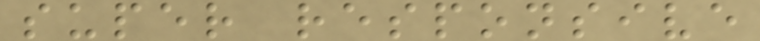super responsive
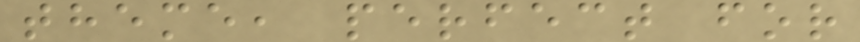theme, perfect for
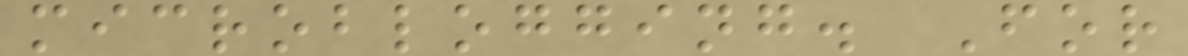microblogging. For
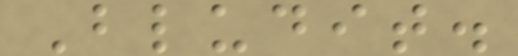Bludit.
